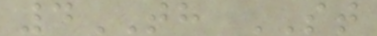4TH ST
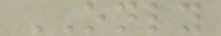ONLY
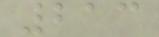213
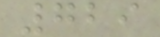729
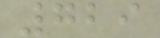729
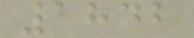1842
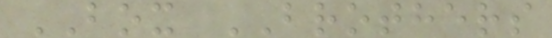BOX BROTHERS
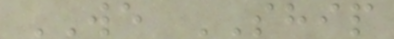WE SHIP
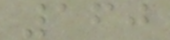160
